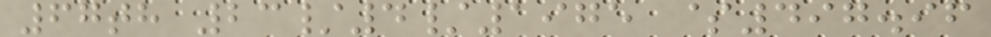67th 23/4/1975 $497.96
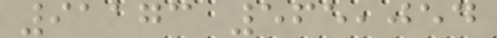91173 565,054
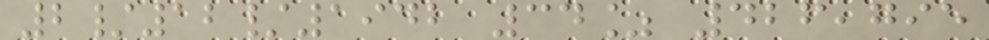2/12/1942 34% 426,795
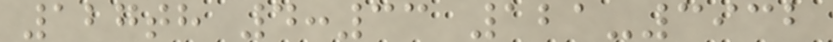127th 4:33 121-3932
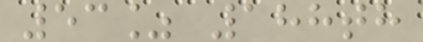53% 188th
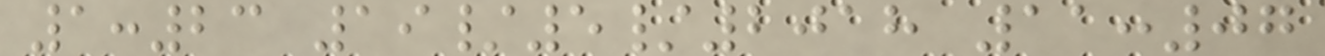1:23 19/5/2018 11:07
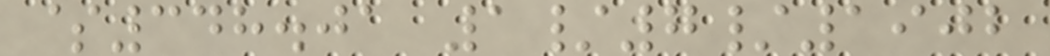$348.01 1/7/1902
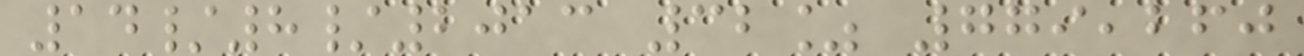14/8/2013 32% 779,260
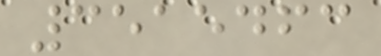3515463
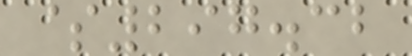$297.32
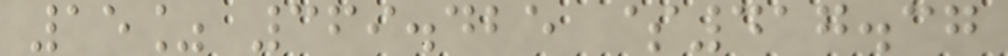15% 369.425 $417.37
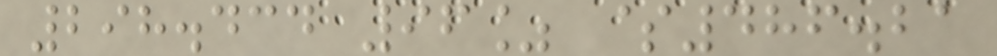298.434 96% $486.21
